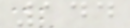144
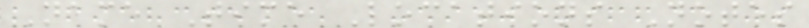Name Time Locations Notes
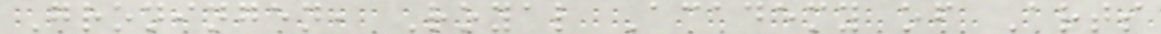Groningen, Royal Academy of Arts
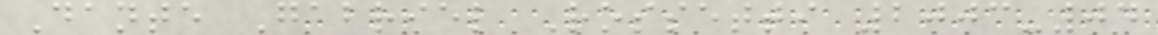Dante Gabriel Rossetti 2003-04
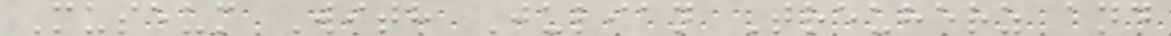Museum With Julian Treuherz and
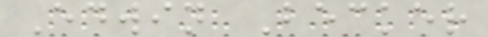Edwin Becker
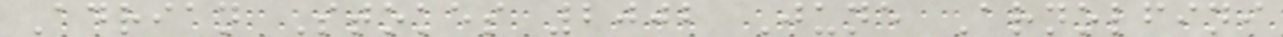Adrian Stokes 2002 June Arnolfini
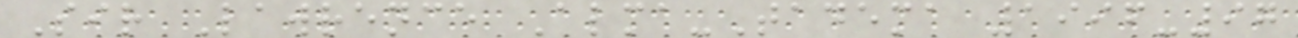Sir Lawrence Alma-Tadema 1996-97
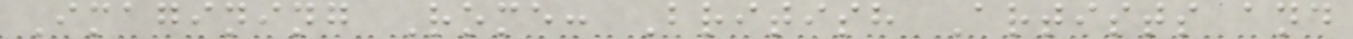Imagining Rome: British Artists and
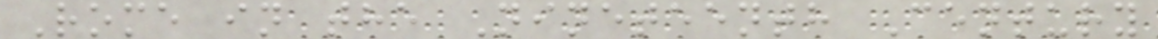Rome in the Nineteenth Century
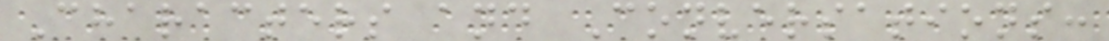Characters and Conversations:
